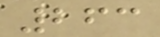263
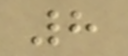8
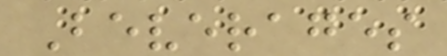Beverages
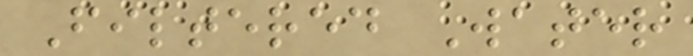Filtered Water
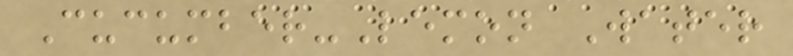Cucumber-Lemon Water
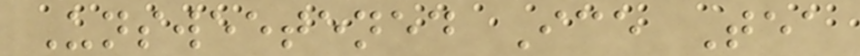Unsweetened Ice Tea
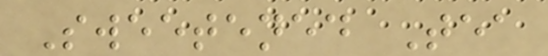Sweetened Tea
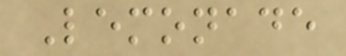Lemonade
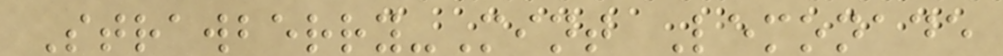Strawberry-Mint Lemonade
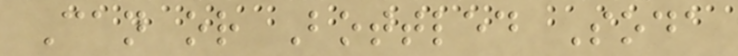Can or Bottled Soda
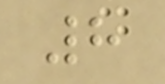8
